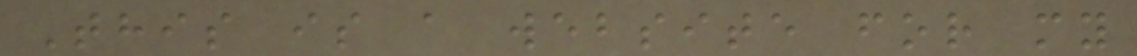This is a website for my
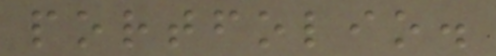portfolio.
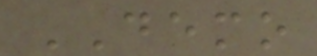DEMO
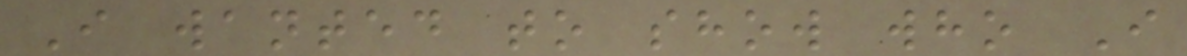I wanted to show who I
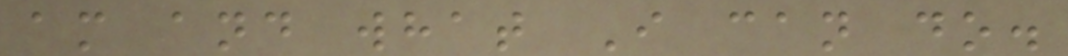am and what I can do.
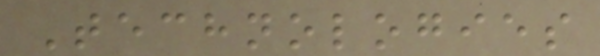Technologies
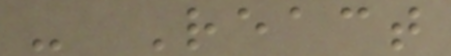- React
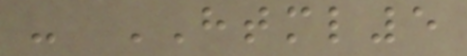- HTML5
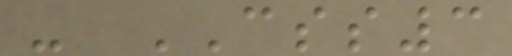- CSS3
